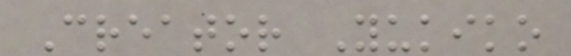Creator Yukiko
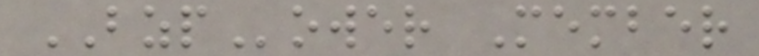BZPower Member
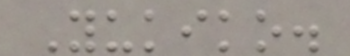Yukiko.
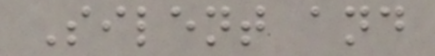Silent and
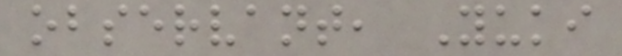observant, Yuki
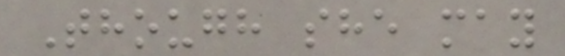Though she may
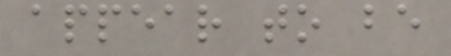appear to be
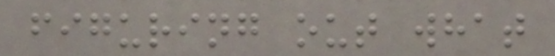figuring out what
